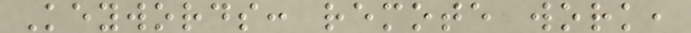Keywords: remote work,
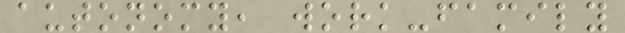autonomy, work-family
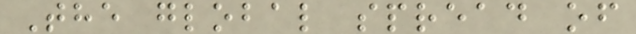The global spread of
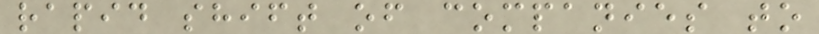rapid shift of companies to
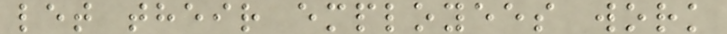let their employees work
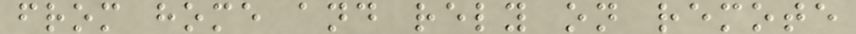from home and rely on remote
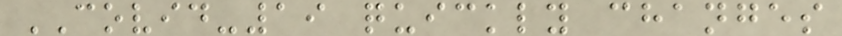COVID-19 quickly changes
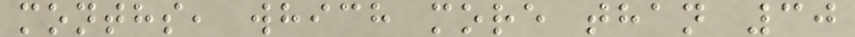months, which more than 30
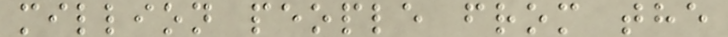million people from the
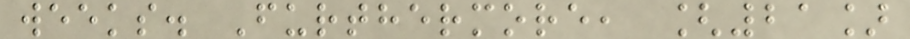weeks. Furthermore, [21]
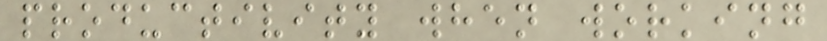productivity when working
